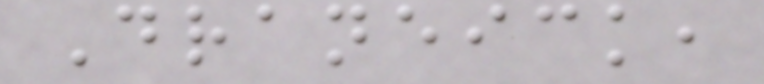Draneick,
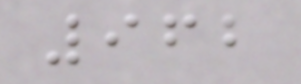962
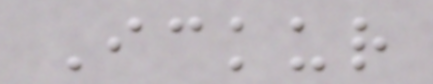Ickur
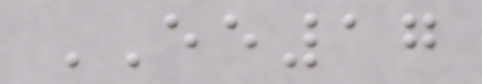EE17
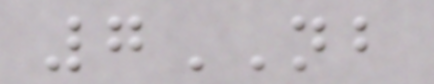7NB
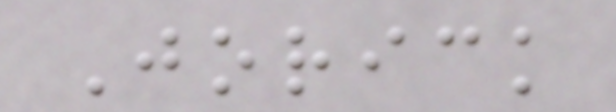Jorick
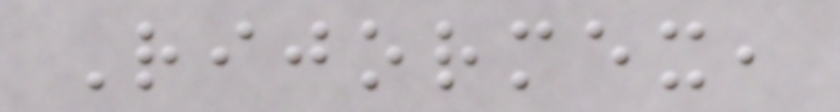Rijormex,
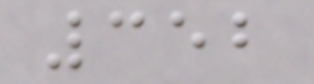352
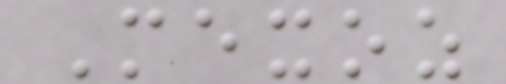Mexoz
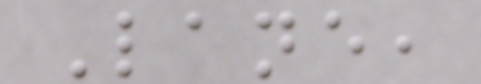Lane,
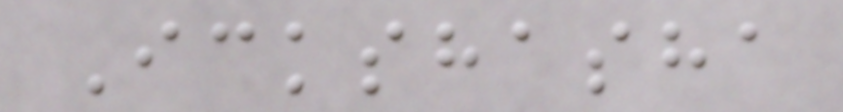Ickshasha
